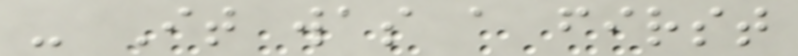- It was a first
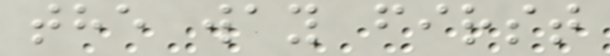the way first
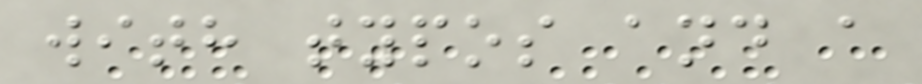with typos and a
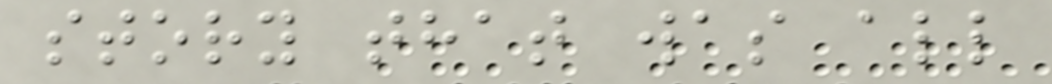story that was all
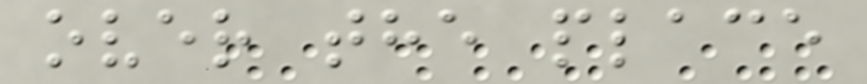over the place
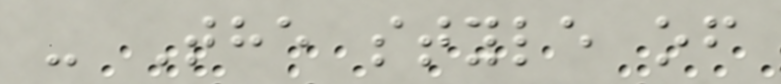- The style of
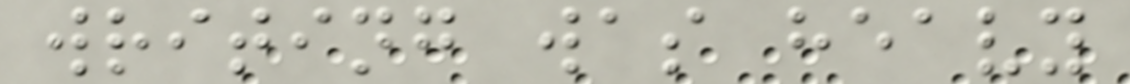writing was heavy
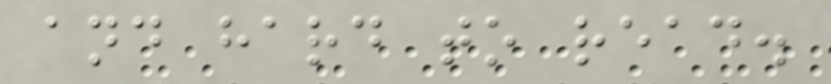and hard to read.
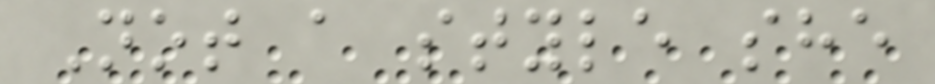Not a style she
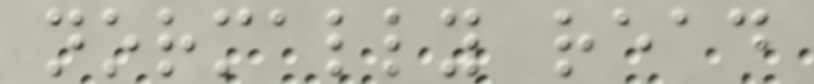normally read
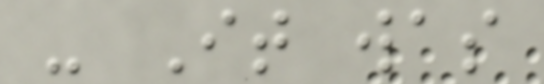- It was
